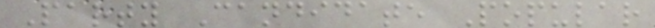Party Candidate Popular
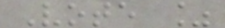Vote %
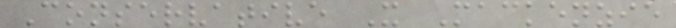Conservative X Mackenzie
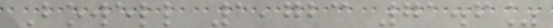Bowell 1,723 71.6%
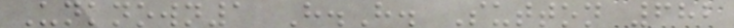Unknown1 H.H. Sutton 682
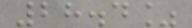28.4%
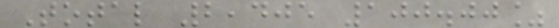Total 2,405 100.00%
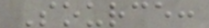Source:
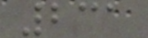231
